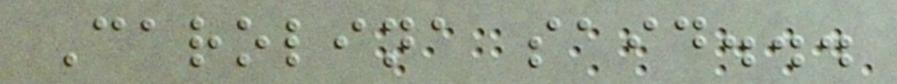Carolina said...
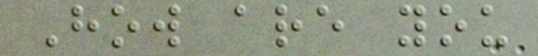How are you
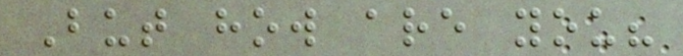But how are you?
